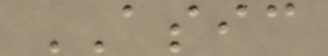ASIC
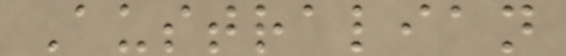Australian
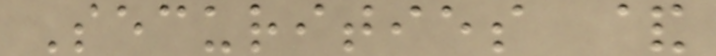Securities &
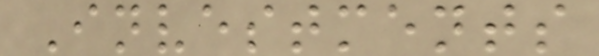Investments
